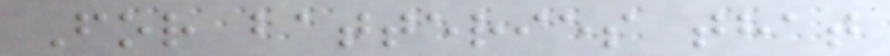For batteries that
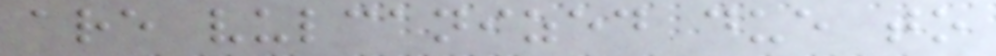are vulcanized due to
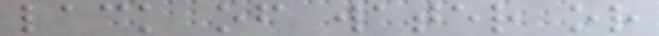lack of water or
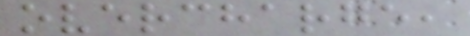overcharge,
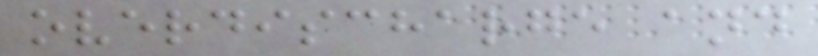overdischarge and
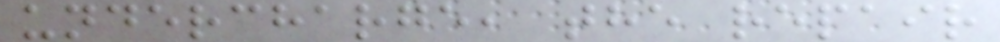undercharge, the repair
